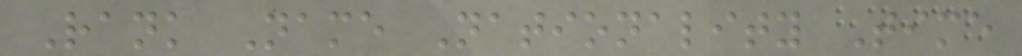Rank Name Nationality Time
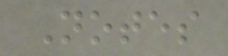Notes
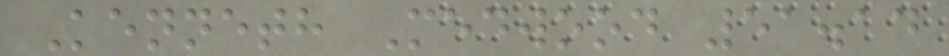Kenneth Medwood 51.14
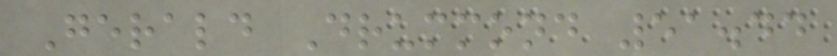Gerald Drummond 51.44
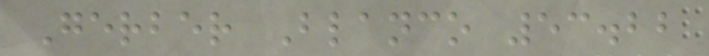Gerber Blanco 53.22
